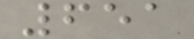651
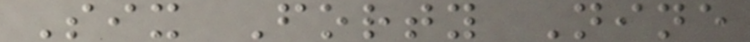Six Forty Nine
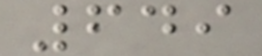649
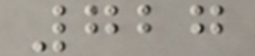727
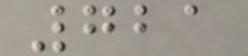721
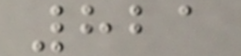821
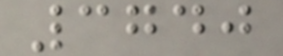3740
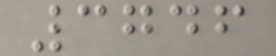3746
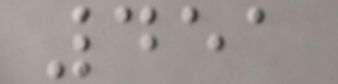451
